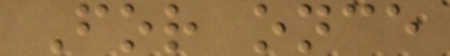For once
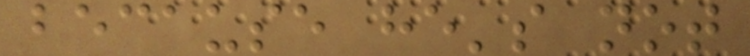because he's not
